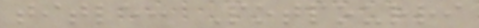title: Potpourri
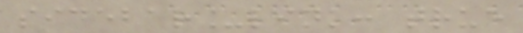sidebar_link: true
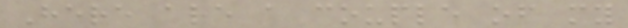Here are a couple of my
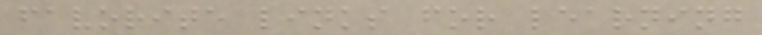favorite links for learning
